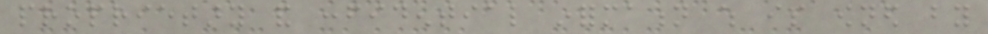proprietary and confidential information which is owned by
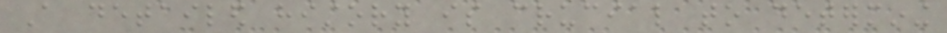A detailed history is crucial to determining
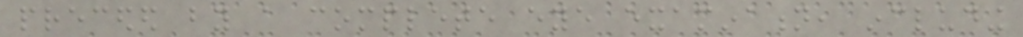preceded by a complete eye examination, including
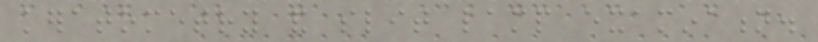keratometry and slit lamp examination.
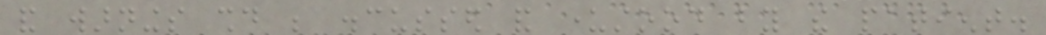and warnings should be discussed and understood by the patient.
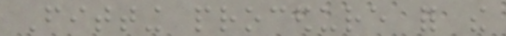Fitting procedure for the
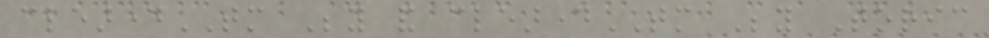cleardayTM Beyond and cleardayTM Beyond Toric
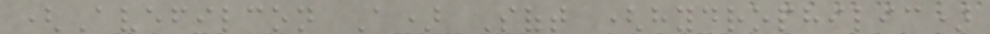(Avefilcon A) Soft (hydrophilic)
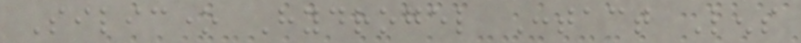Silicone Hydrogel Contact Lens
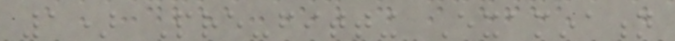1) Pre-fitting Examination
